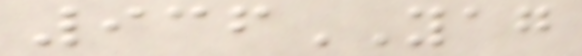936YAG
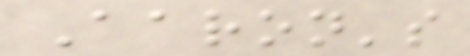Aaron's
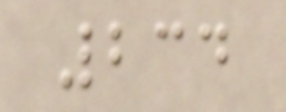234
